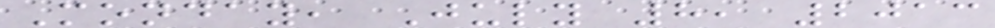Monday, July 8, 2013
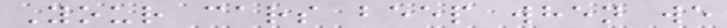Your cars beep when we
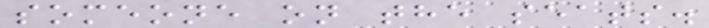someone on the seats.
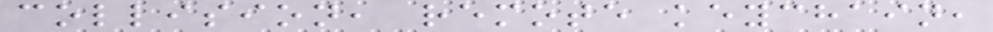collision, remote keychain,
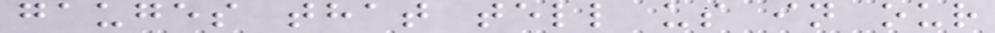gauges that tell us in our
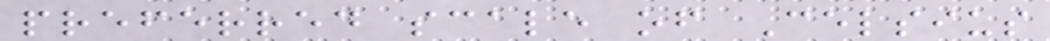preferred scale of Celsius
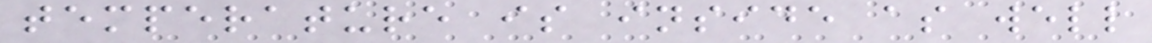temperature is inside as well
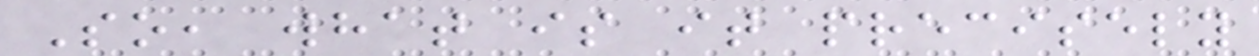So, what is it precisely
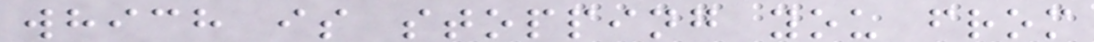which is stopping you from
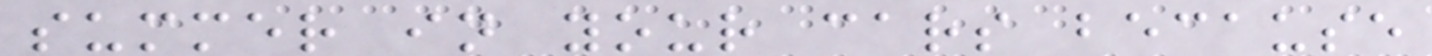summer in your cars because
